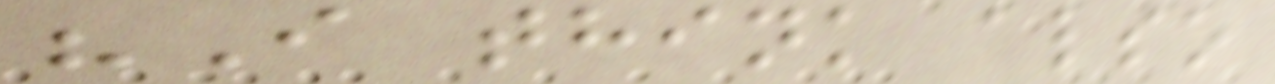"I think also
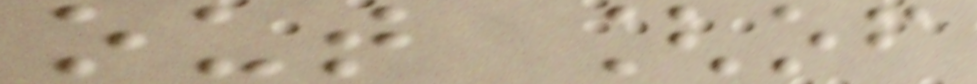out [of
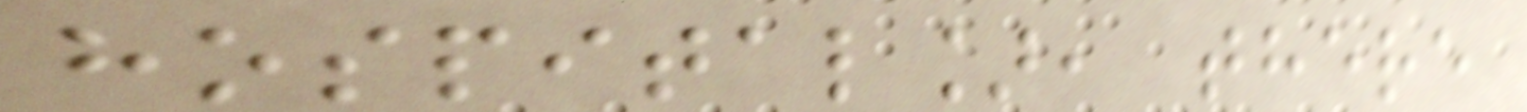hospital], there
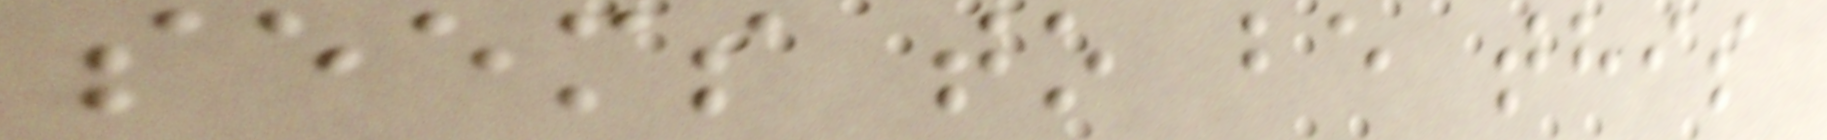seems to be this
